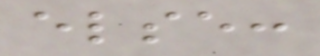else:
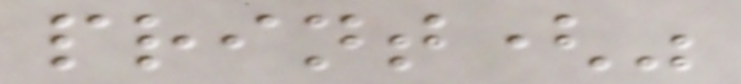print("
